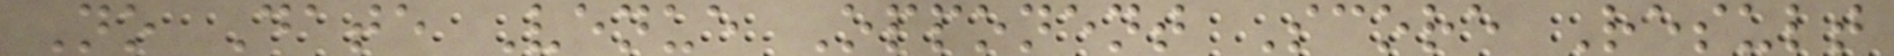No Date Venue Opponent Score Result
